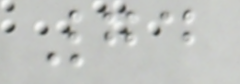74
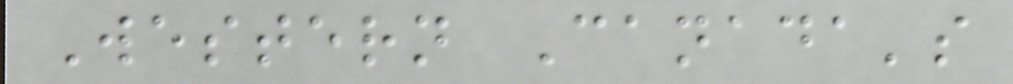Western Canada's
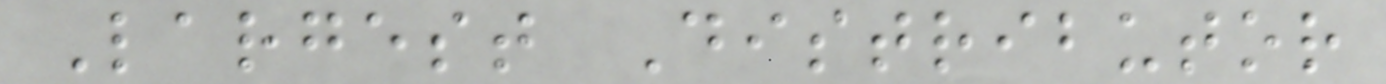Largest Distributor
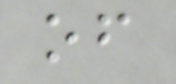of
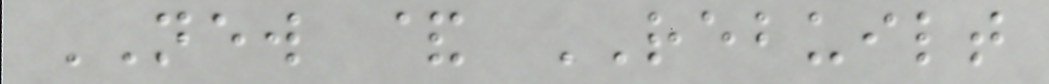NEW & REBUILT
